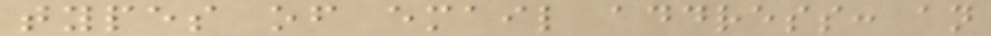types of email address: an
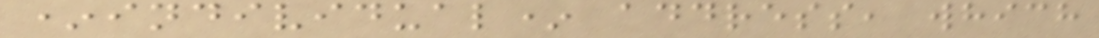*individual* address, which
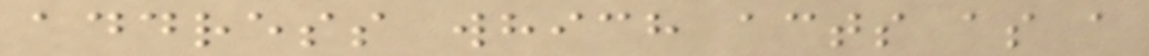address which acts as a
